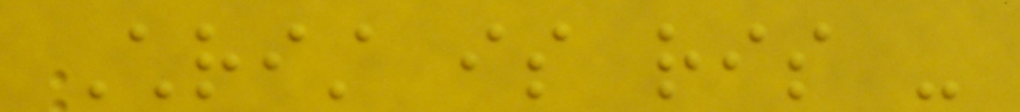Christ is ris -
